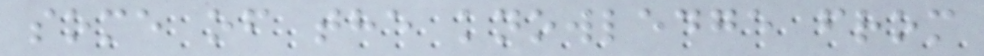some of the knowledge from
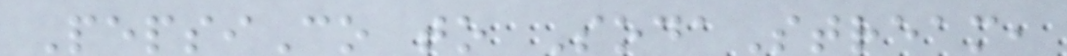PepsiCo to SodaStream,
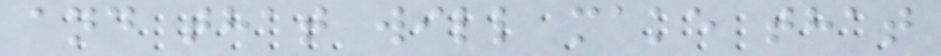and that will make that
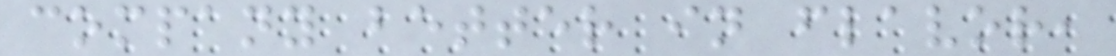company better in flavor,
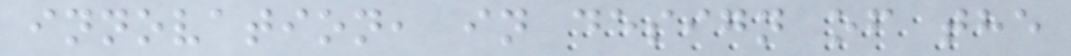innovation, in design of the
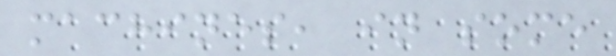machines, in some
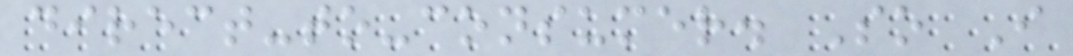direct-to-consumer. So I
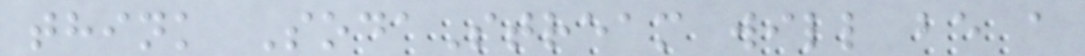think SodaStream will be a
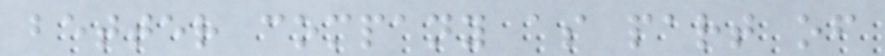better company as part of
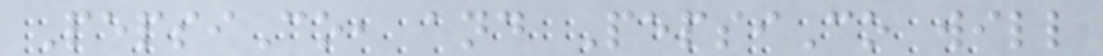PepsiCo, and PepsiCo will
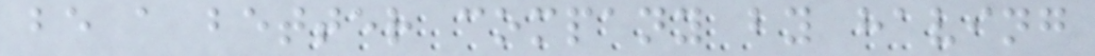be a better company by having
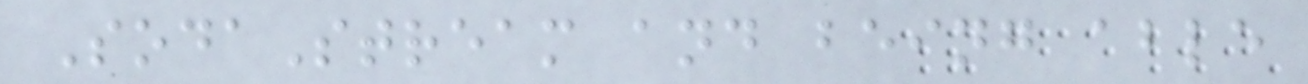SodaStream and being able
